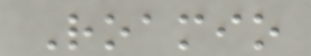Roamio
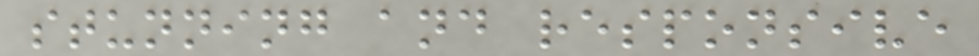stunning and responsive
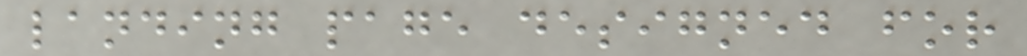landing page designed for
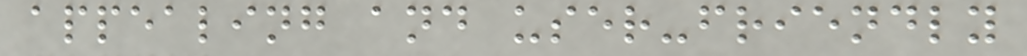appealing and user-friendly
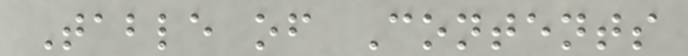Table of Contents
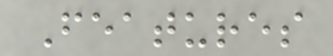Features
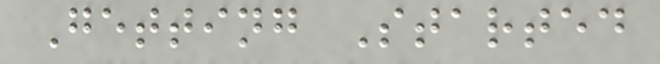Getting Started
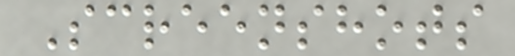Screenshots
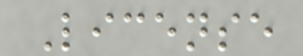License
